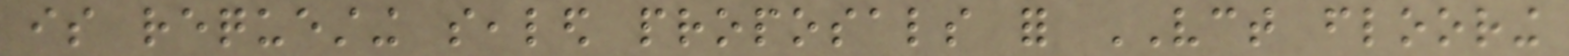is requesting sealed proposals for VCT flooring
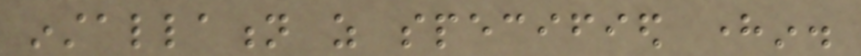installation as specified herein.
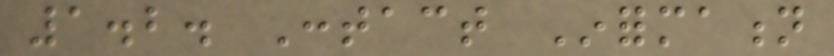1.2. Contact Information
